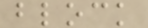block
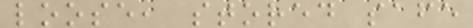loose, stored safe
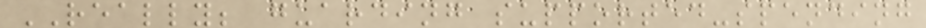REALLY; guarding supported-spending
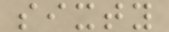sixty
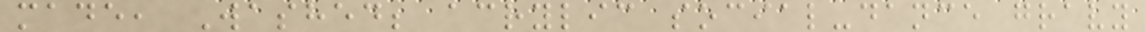made, Washed; acrylic social-dance gravy
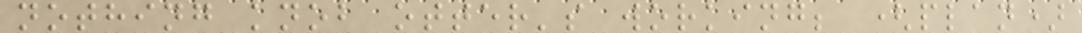nothing knob otter's working; (plan)
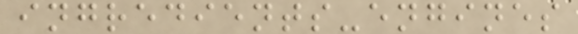ingredients-engines
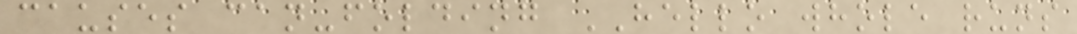causes can-folding HELLO whole runs
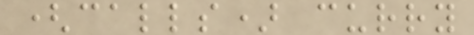(calls) curry
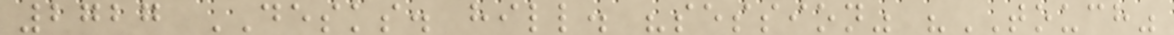2727 DESKS. hill. "session" "TOUCH"
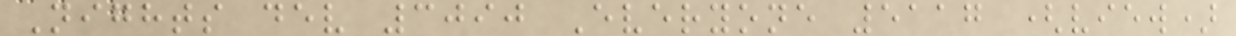Nights dev 3090 Everyone 5117 (view)
